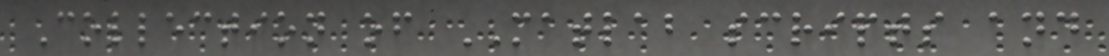Collection of MATLAB scripts and
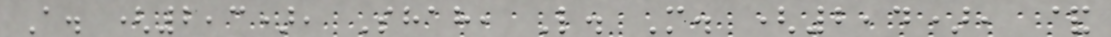A. (2,3), Shah, L. M. (2,4), &
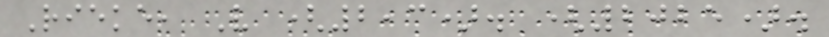Rieke, V (2,3). (2025).
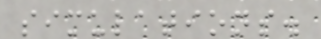simulations.
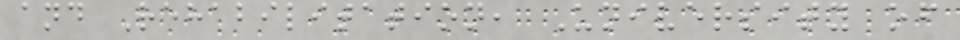and Rehabilitation, University of
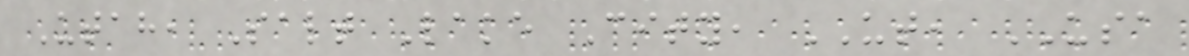Utah, Salt Lake City, UT, USA
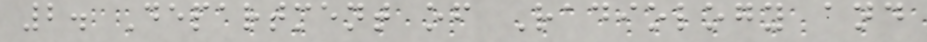2. Department of Radiology and
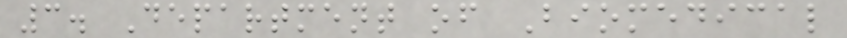3. Department of Biomedical
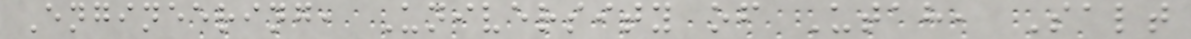Engineering, University of Utah, Salt
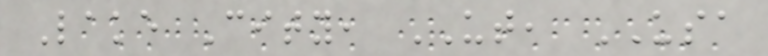Lake City, UT, USA
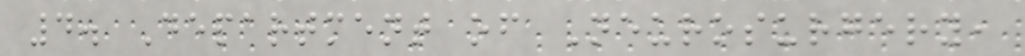4. Department of Neurosurgery,
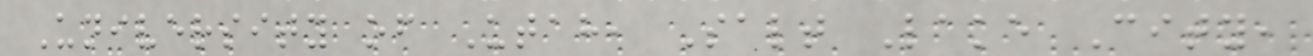University of Utah, Salt Lake City,
